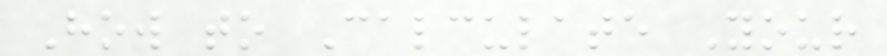How to Calculate Your
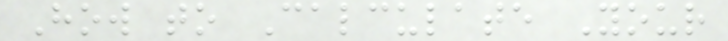How to Calculate Your
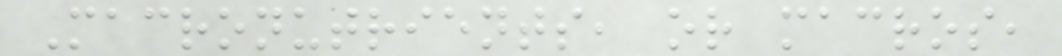Macronutrients, or macros,
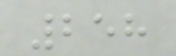258
